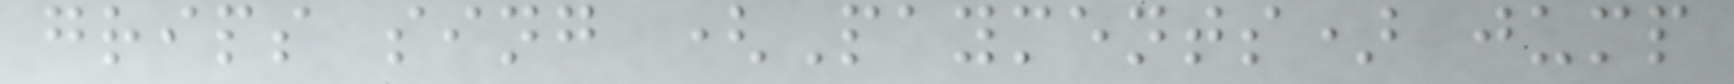grips sing (Payments) jump
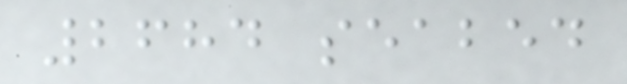2684 seabed
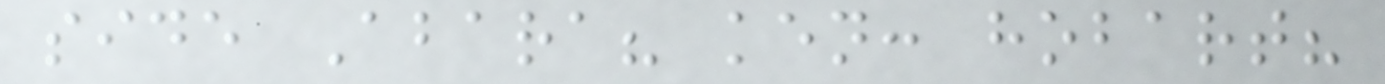side Abara? ken: hobart?
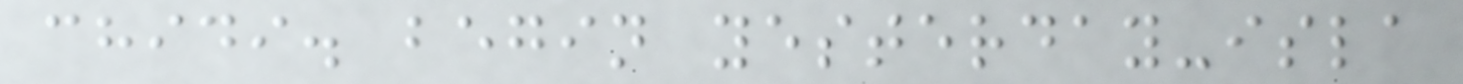chidi. begin yesterday-isla
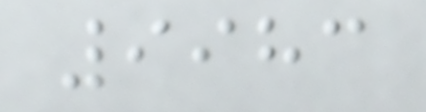9983
